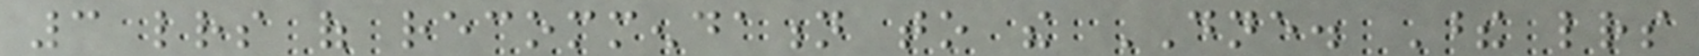3 letters of recommendation to the DNE. These letters
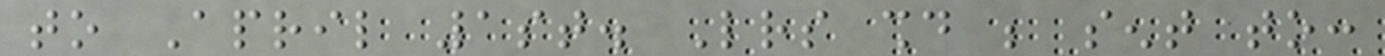to April 1st. Letters should be sent to:
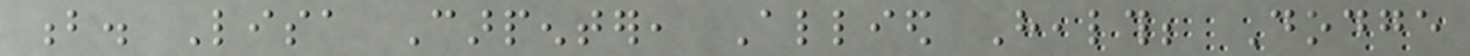b. Lisa Carpenter, Allied Health; Dodge
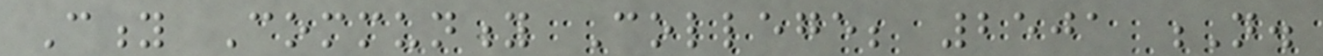City Community College; 2501 N.
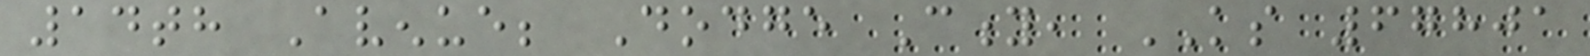14th Avenue; Dodge City, KS 67801
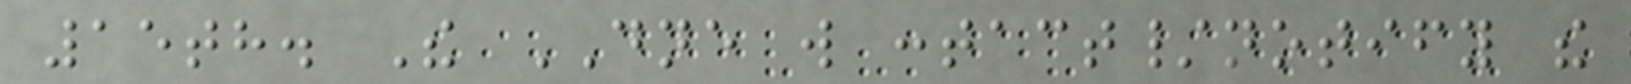15th. The DNE will contact/notify the
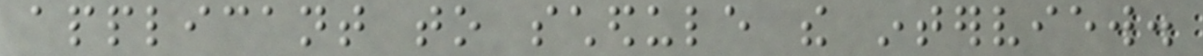applicant to schedule the interview.
